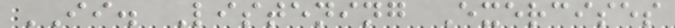II. Listening Exercises
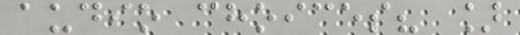audio choices? ]
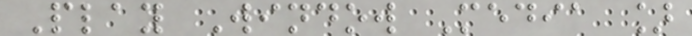Play Window Media ]
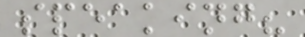speaking?
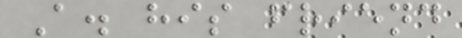A. his friend
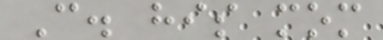C. his mom
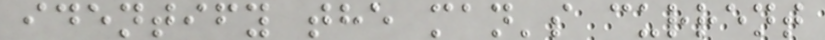identify the man's current
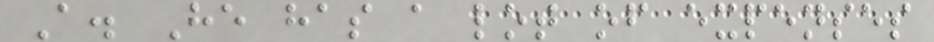A. He has a lot of expenses
